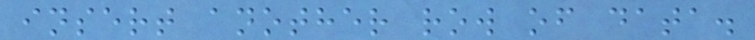insert another row of data.
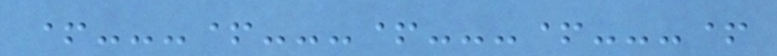+---+---+---+---+
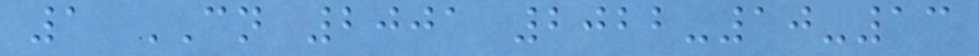1 CN 2001 2022-10-13
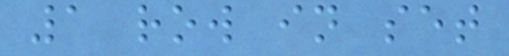1 row in set
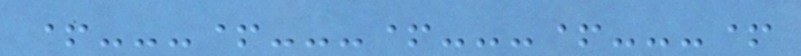+---+---+---+---+
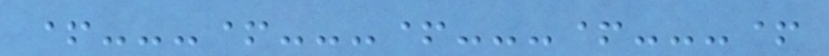+---+---+---+---+
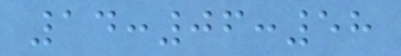14:06:58
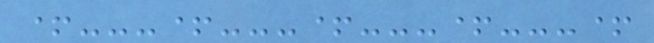+---+---+---+---+
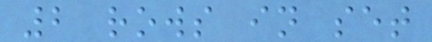2 rows in set
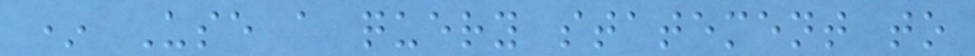* Use a query statement to
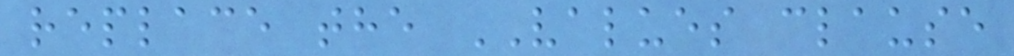replace the VALUES clause
